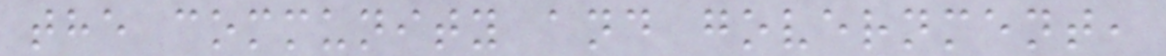the community and government,
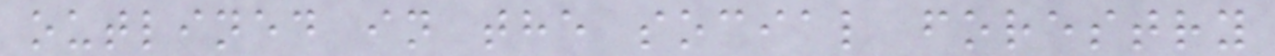outlined in the social forestry
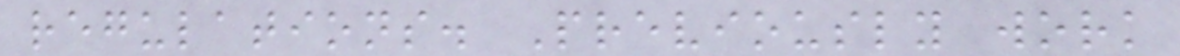regulations. Previously work
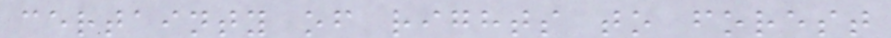certainty of rights to forest
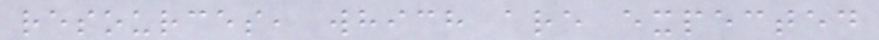resources, which are expected
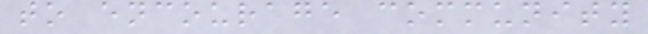to encourage community
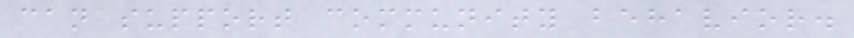can support community behavior.
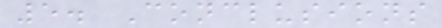5. Conclusions
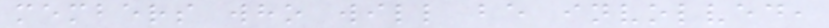members who will be involved,
